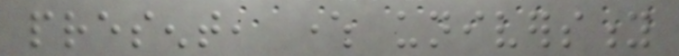present, where university
